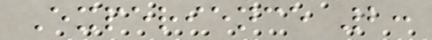Experience 2:
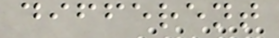different
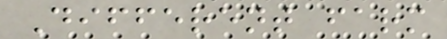Different farm
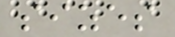sizes
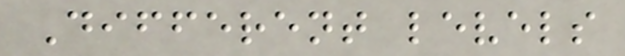Different levels
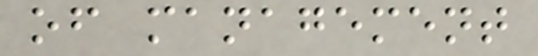of management
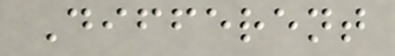Different
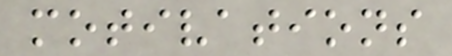motivations
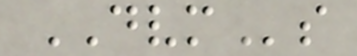DVMs
